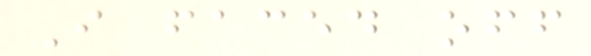I faced off
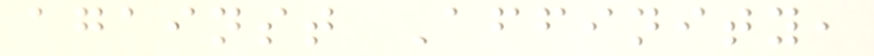against Affinity,
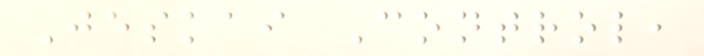Jeskai Control,
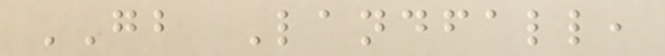GB Landfall,
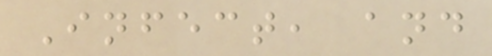Infect, and
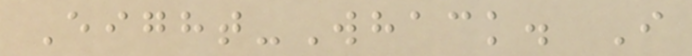Eight-Whack. I
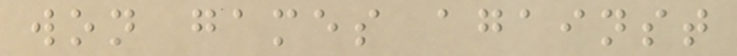won games against
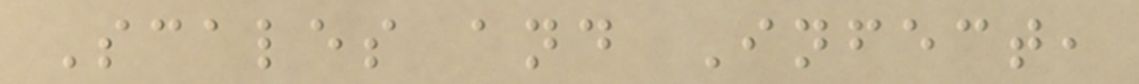Scales and Infect,
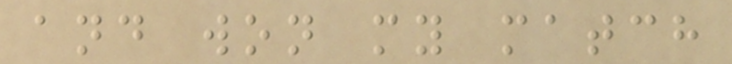and won my match
